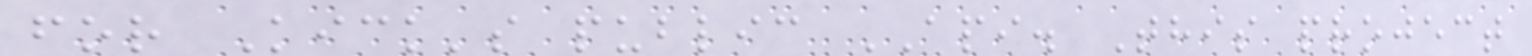for Kick's public API. This project
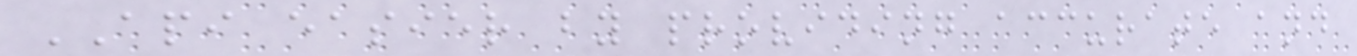API easier by providing accurate and
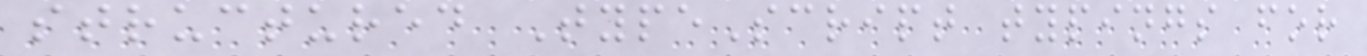structured TypeScript typings for
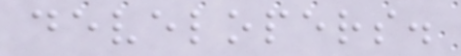developers.
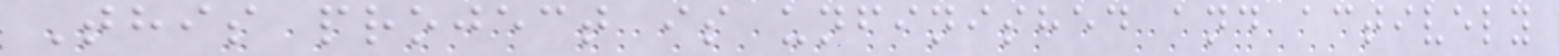This project is unfinished and actively
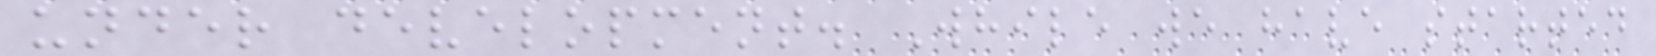under development. While we have started
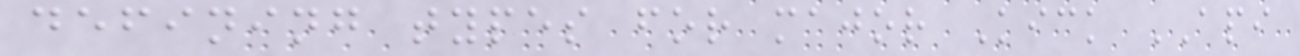defining types for major Kick API
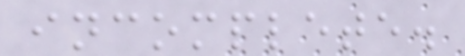incomplete.
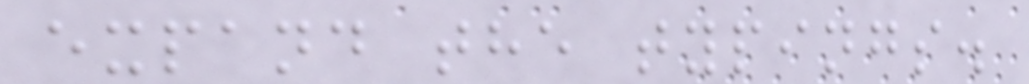expand the typings.
